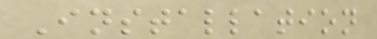Installation
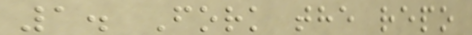1. Fork the repo
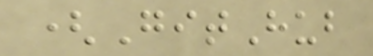(GitHub
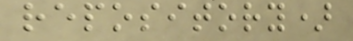repository)
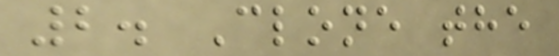2. Clone the
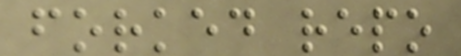forked repo
